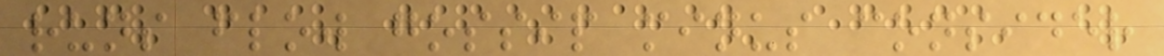runs flow gossip minus consider
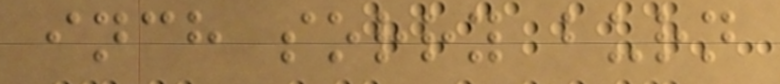inch sorry burn
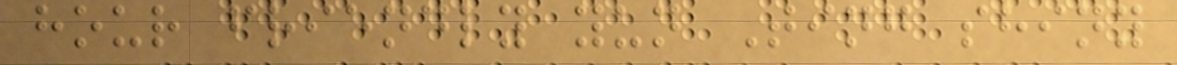hour friendly yun Ting shiny
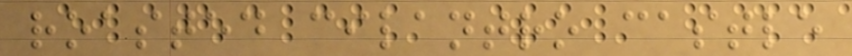roasted cilantro castle
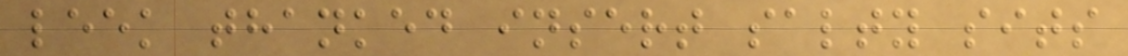leek thanked insert salty sits
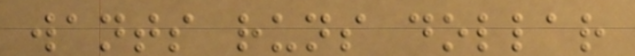wants runs dollar
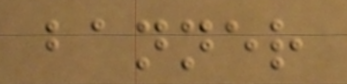banner
